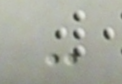-
